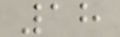18
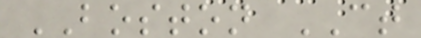BOSTON CT
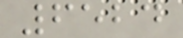6524
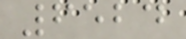6524
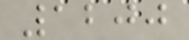1200
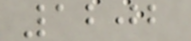1202
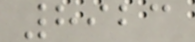8923
